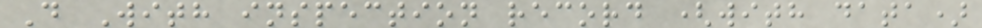D With inspection record (with data)
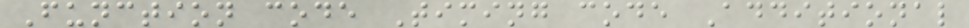Function code Timing code Additional
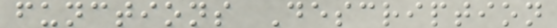functions Description
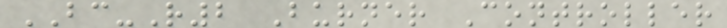BC-R2 Burner Controller
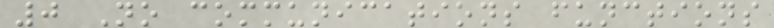0 No communications functions
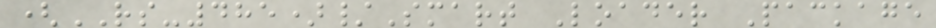(RS-485)/Smart Loader Package
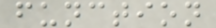function
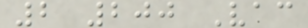2 200 Vac
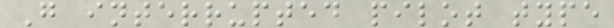G interrupted pilot type
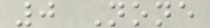0 None
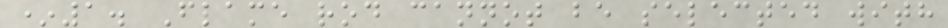*1. Flame rod cannot be selected with
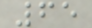65
